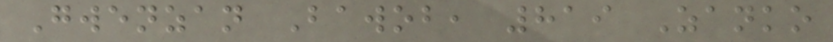Gwenzan Bawob, 819 Zanko
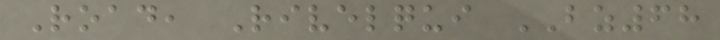Road, Rivelqui BZ68
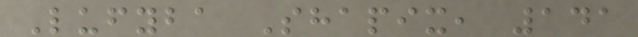Lufyba Shapix, 141
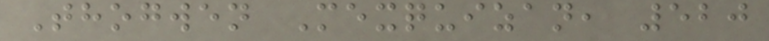Thogwen Mexquizan, 520
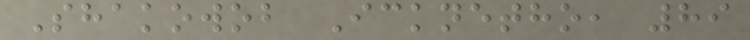Shakowob Icknetho, 89
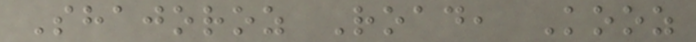Shajoroz Road, Kooz
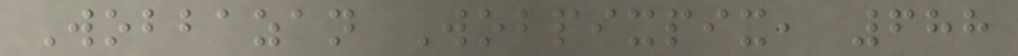Wobbazan Wobpixpix, 688
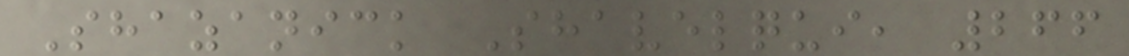Shazanick Shavelqui, 266
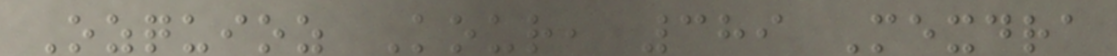Ozquioz Kour, 389 Mexdra
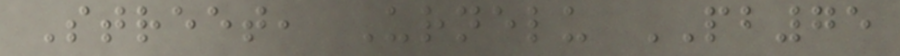Street, Urnelu PB75
